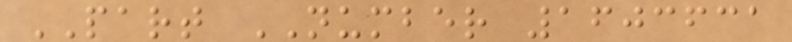PART NUMBER 1603631
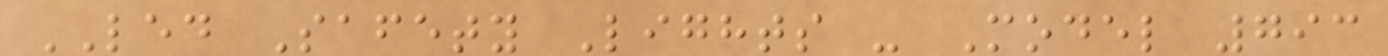LED Safety Lights - Model 793
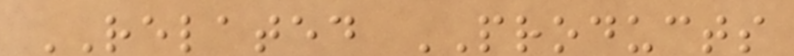RELATED PRODUCTS
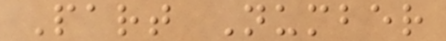Part Number
